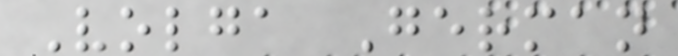Volga German
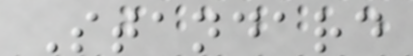Standard
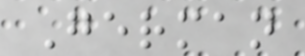German
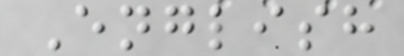English
